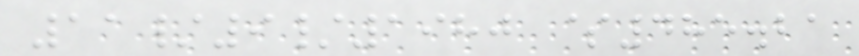11/9/1980 $485.21
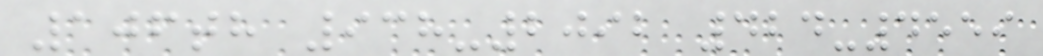106th 938-2092 424-4559
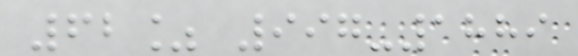62% 997-1889
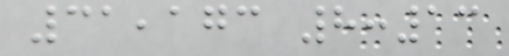31,173 8:13
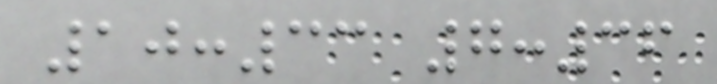10:33 7:36
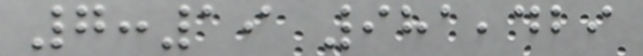7:19 981,429
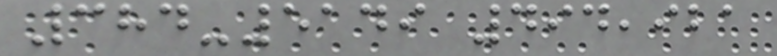384-5149 494,921
